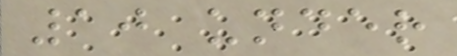10 under
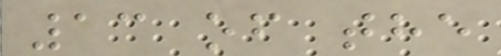13 of the
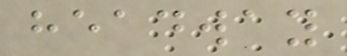headway
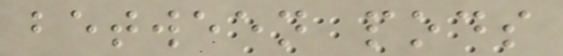between pods
